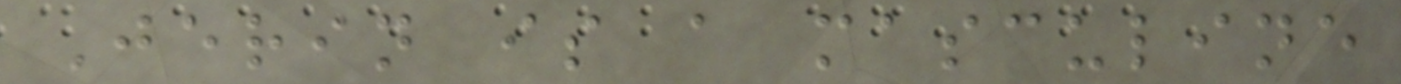Jerin is a masculine
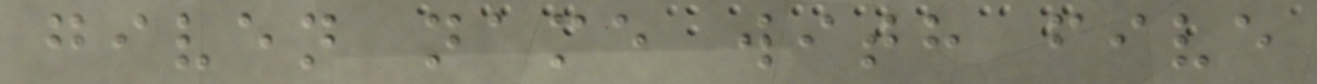given name with five
